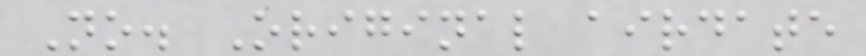No. Original airdate
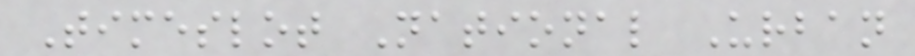Timeslot National Urban
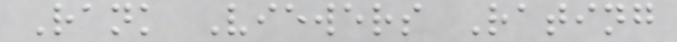Rank Viewers Rating
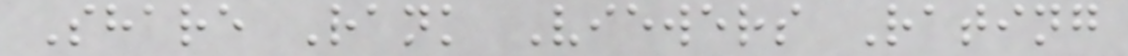Share Rank Viewers Rating
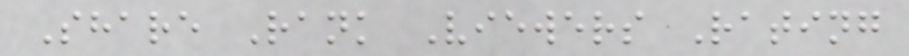Share Rank Viewers Rating
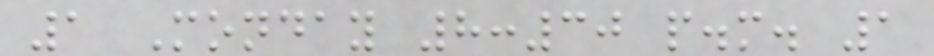1 Monday 8:30 p.m. 1
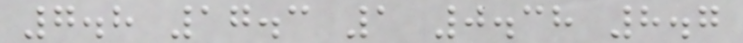7.8 17.3 1 0.38 8.7
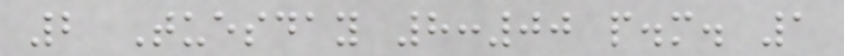2 Tuesday 8:00 p.m. 1
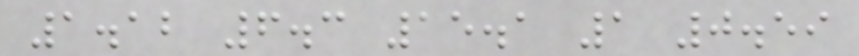1.12 6.3 15.1 1 0.59
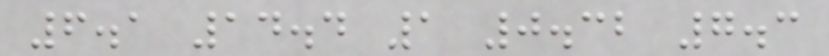6.1 14.4 1 0.32 7.3
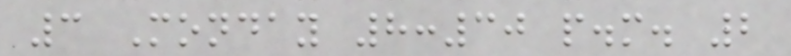3 Monday 8:30 p.m. 2
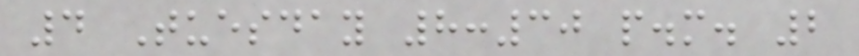4 Tuesday 8:30 p.m. 2
